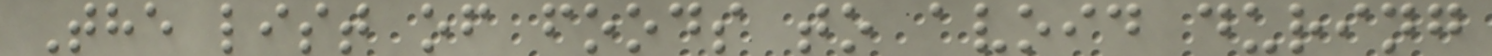The list of foods to avoid during
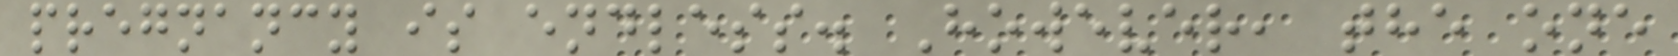pregnancy is endless. However, the one
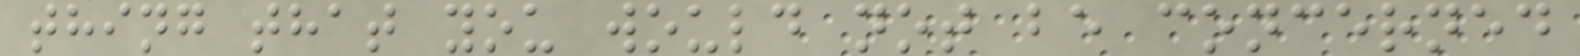thing that you would not be concerned
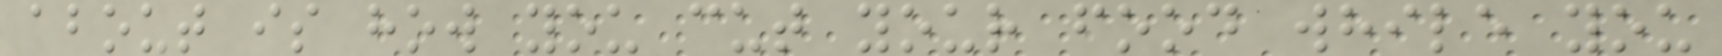about is how you cut your food while you
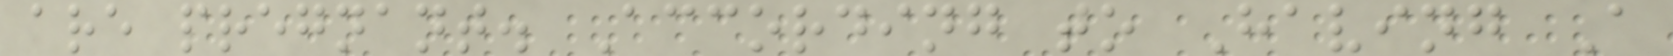are pregnant. According to Having A
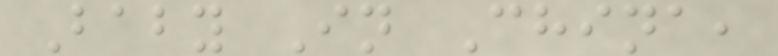Baby In China,
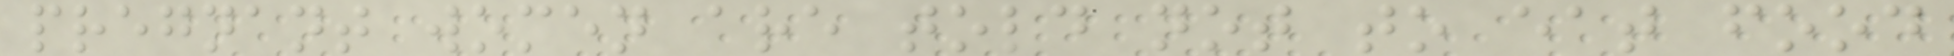pregnant women are told not to eat food
